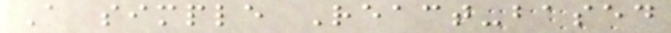A simple React-based
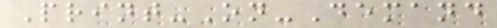Print-On-Demand
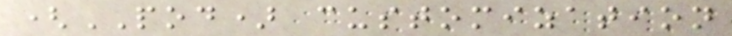(POD) customization
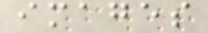images
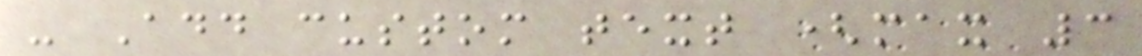- Add custom text (max 3
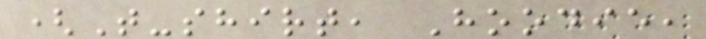(T-shirt, Hoodie,
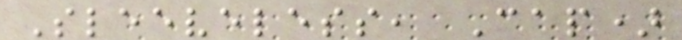Sleeveless, Cap)
